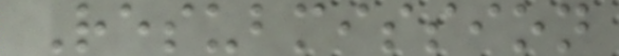Resubmission
